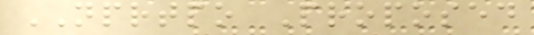NPRTPO Proposed
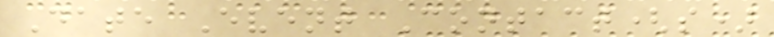Date Event Contact(s)
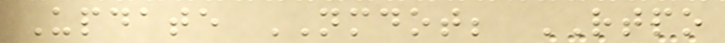Update NMDOT; RTPO
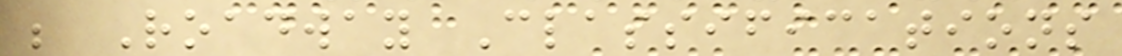; Roadway Classifications
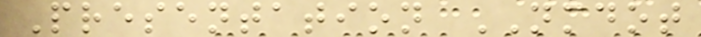Presentation NMDOT
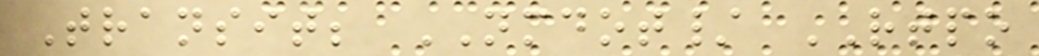Transit; NMDOT/ RTPO
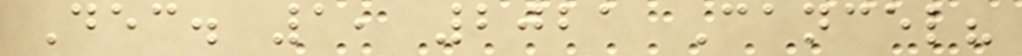Dec. 1, 2021 Cancel?
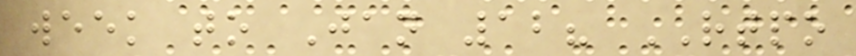week to Jan 12? RTPO
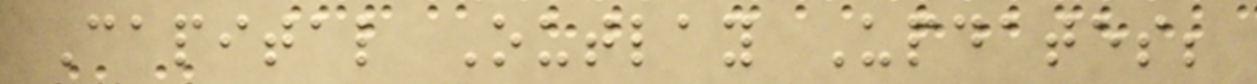Capital Outlay Updates;
